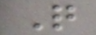Q
